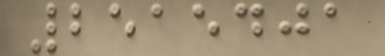2515401
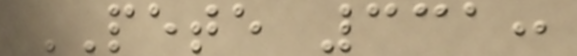PETE 331:
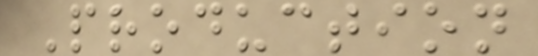Production
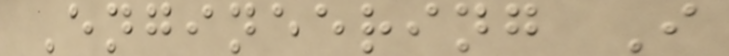Engineering I
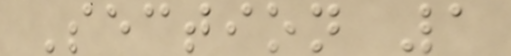Section 1
